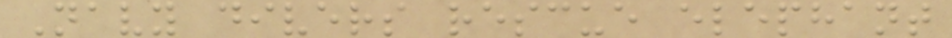Navy divers rescue elephant
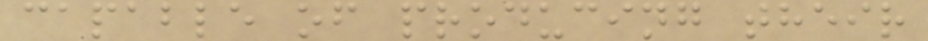capable of producing their
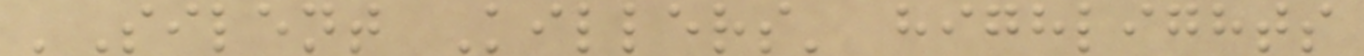'Silent Killers' highlights
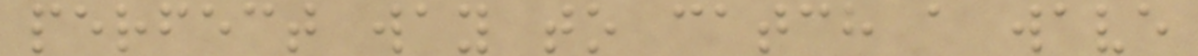perfect way to catch a wave
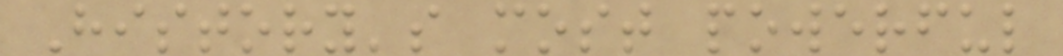History's most powerful
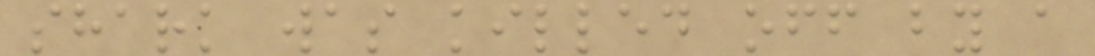shark was killed off by a
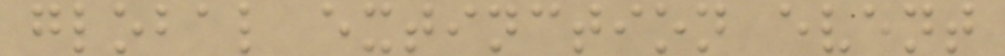global extinction event
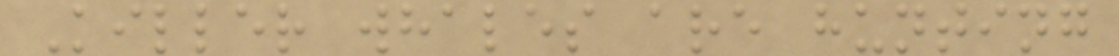Killer whales are hunting
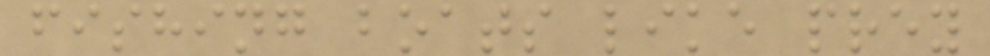fishing boats like prey
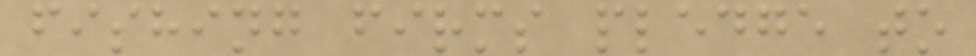fishing firms pledge to
